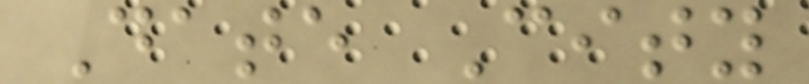Date City
